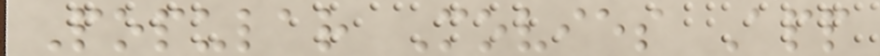Popular Movies App
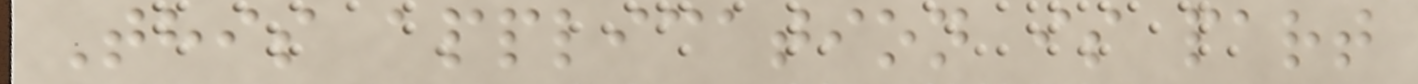This application is part
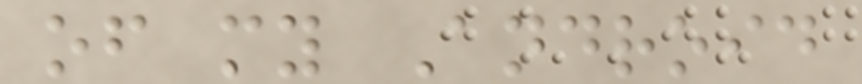of my Android
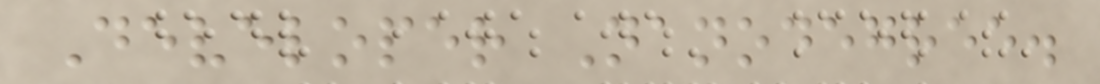Developer Nanodegree.
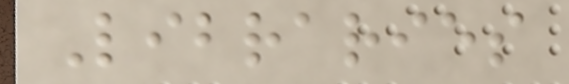Libraries
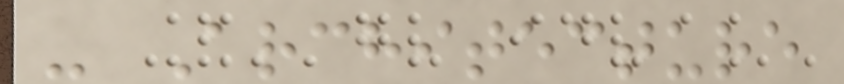- Architecture
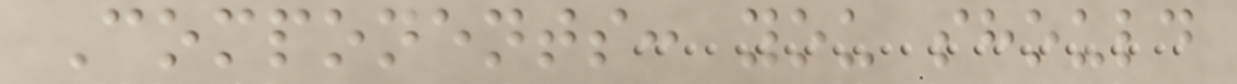Components: you should
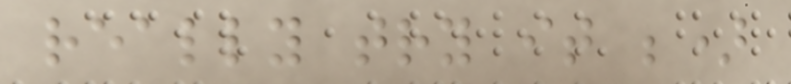really try it ;)
